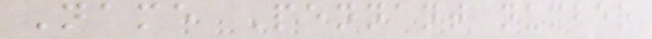Name Pennant number
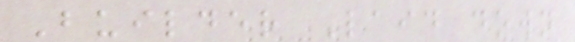Builder Laid down
